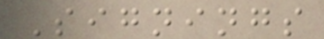Signings
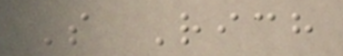S Rich
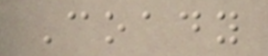Coady
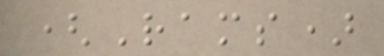(Rams)
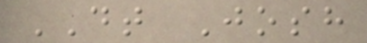DT Josh
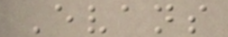Evans
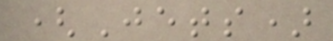(Jets)
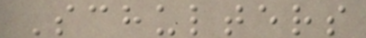Schulters
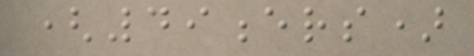(49ers)
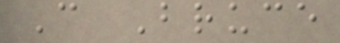C Bruce
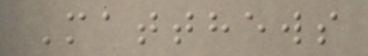Matthews
